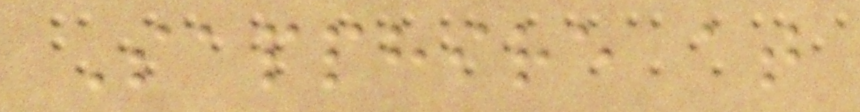Sapphire at
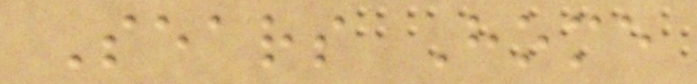Sears Home
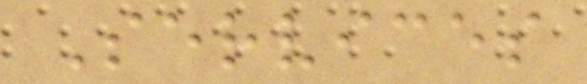Services
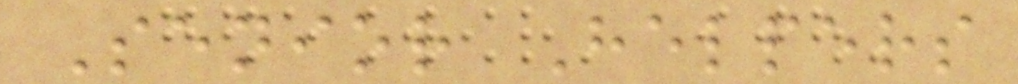Senior Helpers
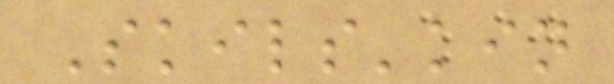Skils'kin
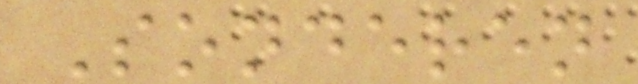Sonderen
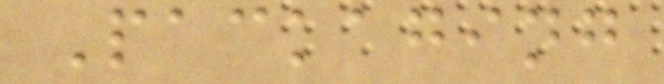Packaging
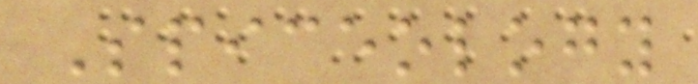Spiceology
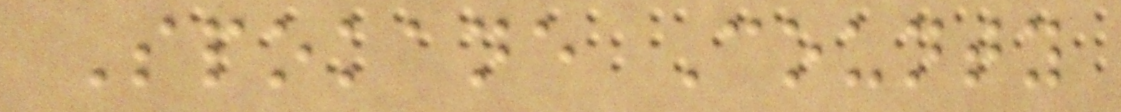Spokane County
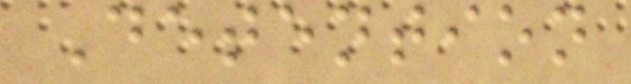Detention
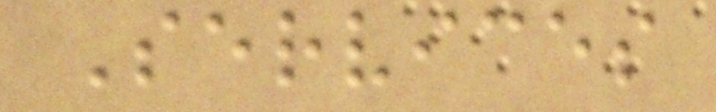Services
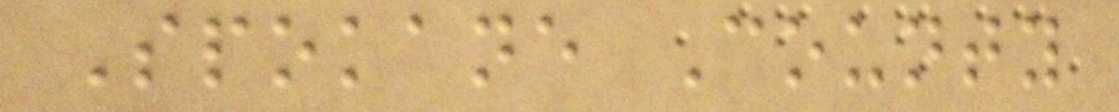Spokane County
